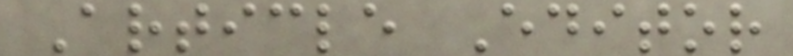Article Editor
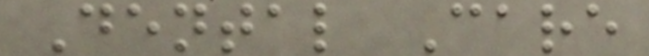Dental Care
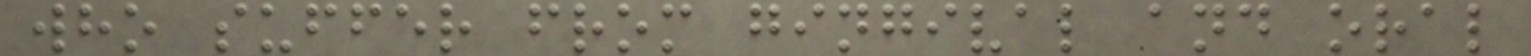who suffer from gingival and oral
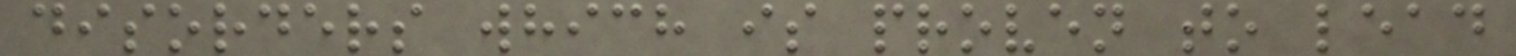disorders which is proven to lead
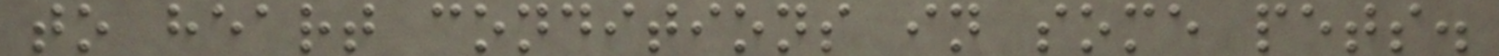to heart conditions in some pets.
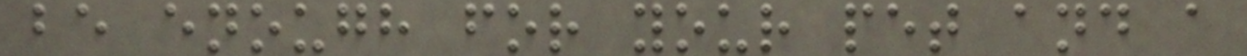be enough for your pet and a
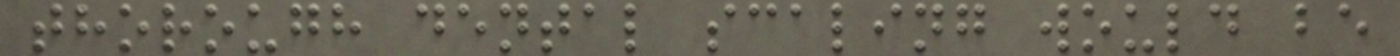thorough dental scaling would be
